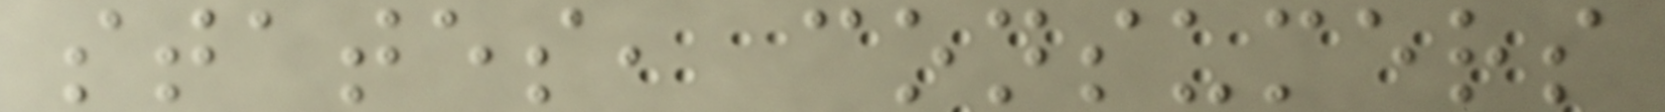states, consumers
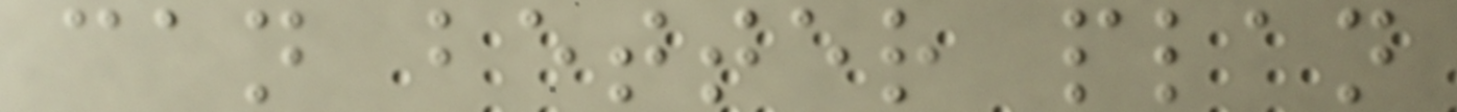can better plan
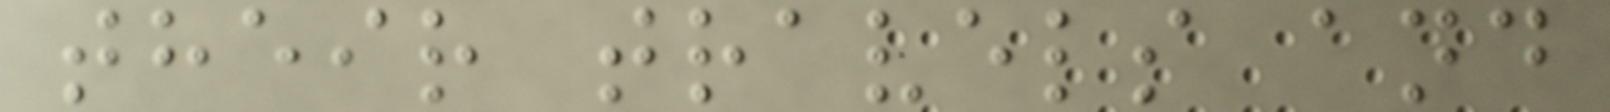their travels and
